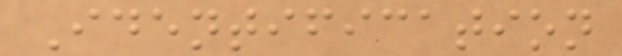Identification
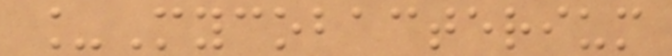_Mycobacterium
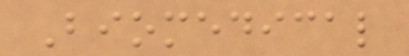Biomedical
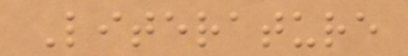Literature
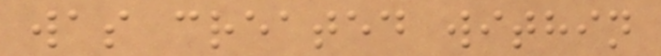was created within
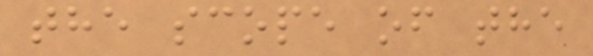the scope of the
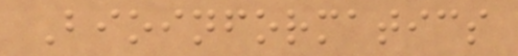Bioinformatics
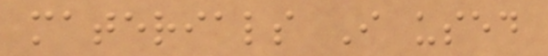materials I used
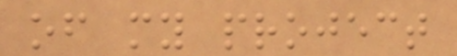of my project
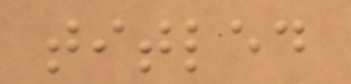titled
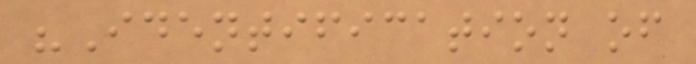"Identification of
